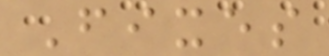Fixes
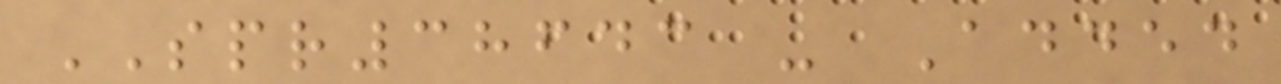SPR38643 - Added
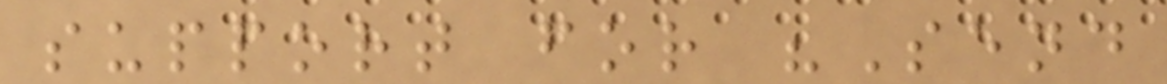support for "Send
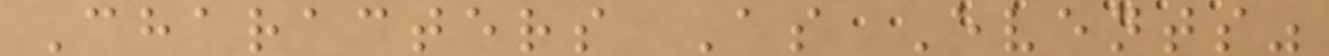Characters As Events"
